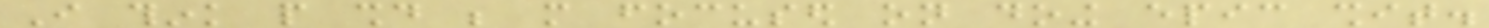I think people should be more focused on doing epic shit.
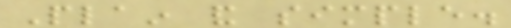Plain and simple.
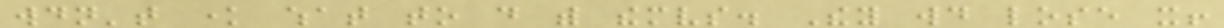wouldn't know what to do with themselves. They would lose it!
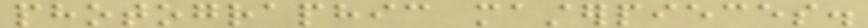photographic masterpieces.
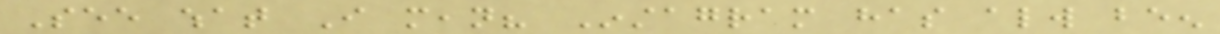See what I mean? Instagram has always been
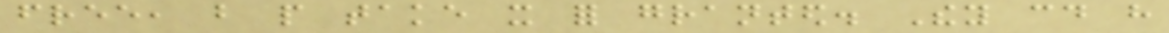free, but people take it for granted. They could have
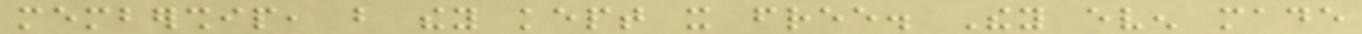membership, but they kept it free. They even made
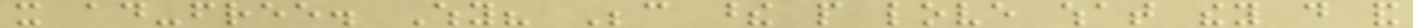it ad-free. Why? Because these people love what they do and
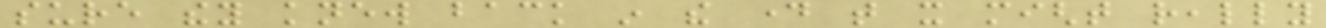sure they knew back in the day that it might really
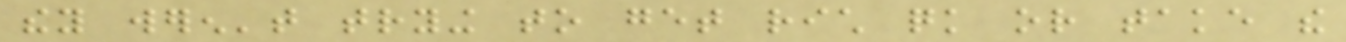they weren't trying to get rich quick or take the
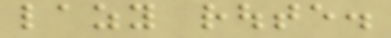lazy route.
